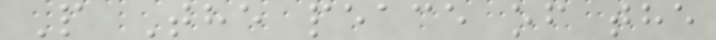P The peace of the
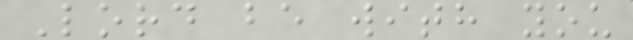Lord be with you
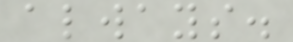always.
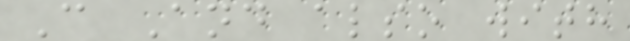C And also with
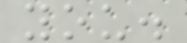you.
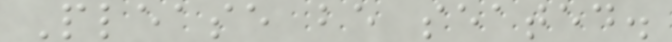Please be seated.
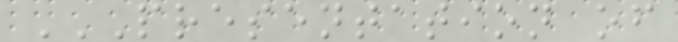PRESENTATION OF
